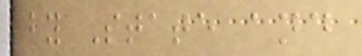by State and
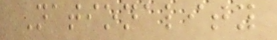Nationality
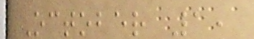October 1,
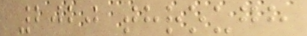2020 through
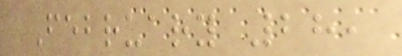February 28,
